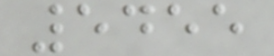5455
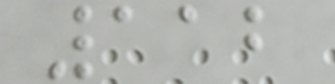112
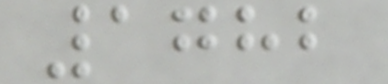1782
